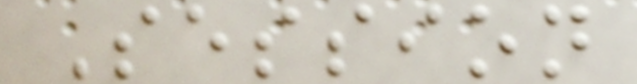Session
